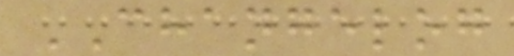CHANGELOG
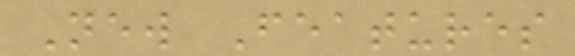New Features
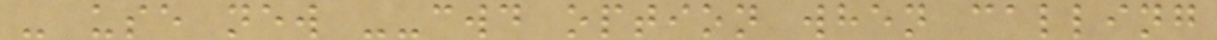- use new --cwd option when calling
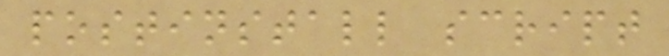postinstall script
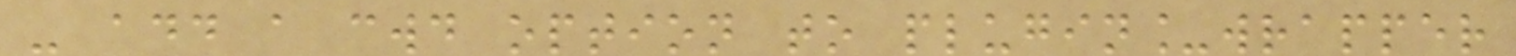- add a cwd option to plugin_wrapper
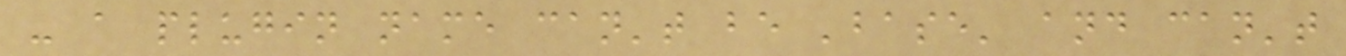- a plugin name can't be 'base' and can't
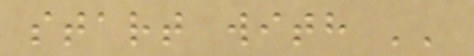start with ''
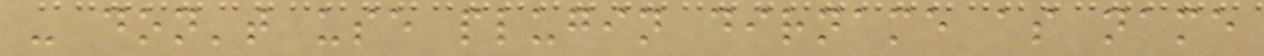- don't use plugin dirname as name
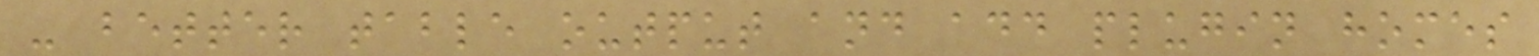- better table output and add plugin homes
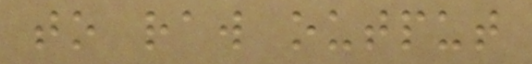to raw output
